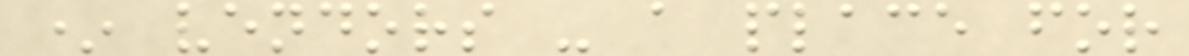* vendors - a place for
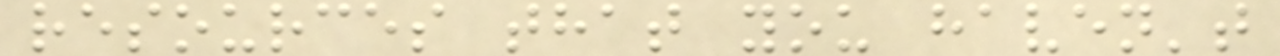resources that you haven't
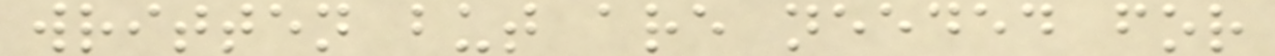written but are needed for
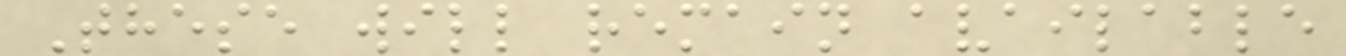These will remain available
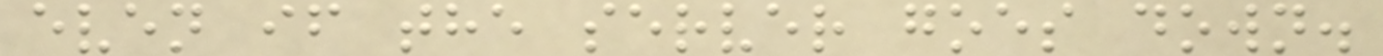even if the server goes down.
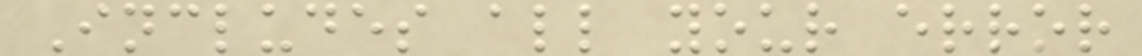Includes all your error
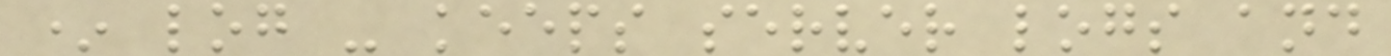* log - keeps server logs and
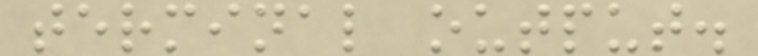terminal output.
